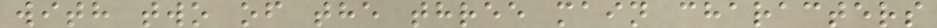with two of the three main characters
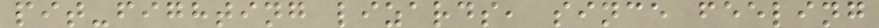pit-fighting lizards, since feeling
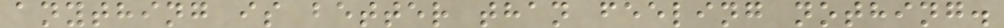anything is better than feeling nothing.
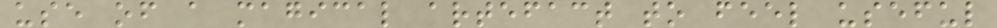use of a magical artefact to feel useful
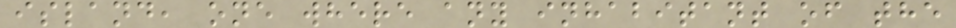island, one where any inhabitant of the
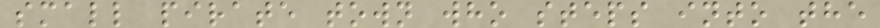small pirate town who steps into the
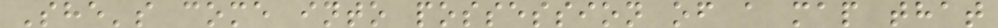She's come into possession of a map that
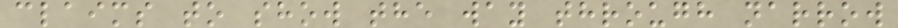claims to show the way through narrow
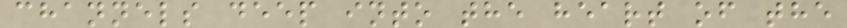channels deep into the heart of the
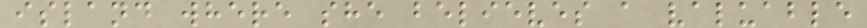island where she believes a valuable
